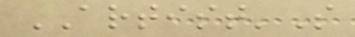ARTIST'S
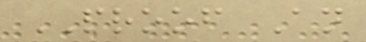PROOF An
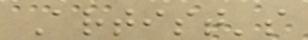Artist's
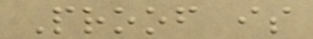Proof is
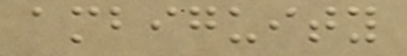ambiguity
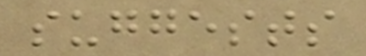suggests
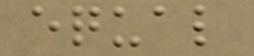equal
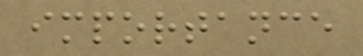importance
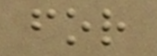for
